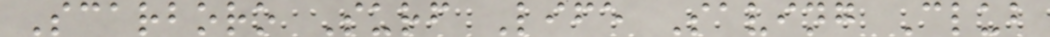Scarboro Surf Life Saving Club
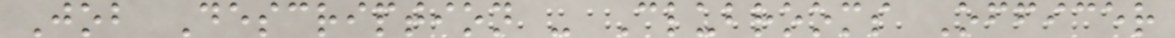Job Description - Clubrooms Officer
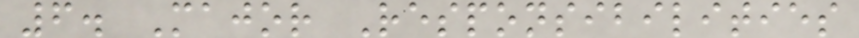6. Major Responsibilities
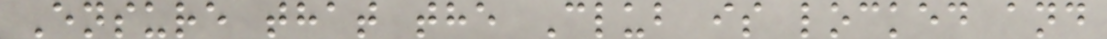Ensure that the Club is locked and
